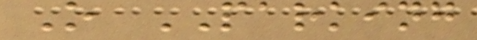O PARKING
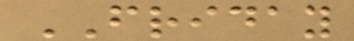FRIDAY
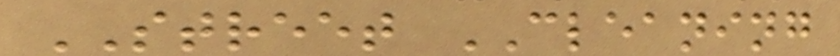STREET CLEANING
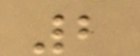2
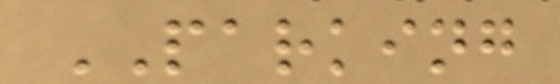PARKING
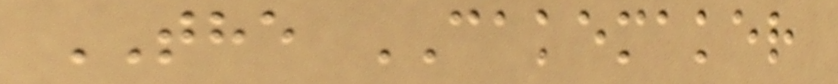THE CAKEMAKER
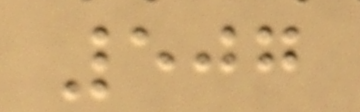507
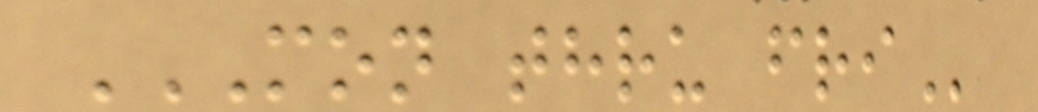MON THRU FRI
